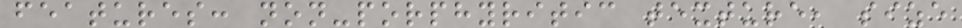features: non-porphyritic texture, size
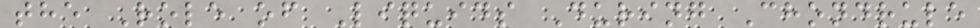the Role of Liquids During Chondrule
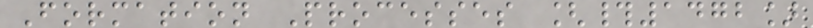Formation Processes [#1472]
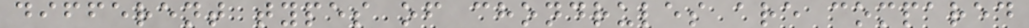different types of chondrules are compared
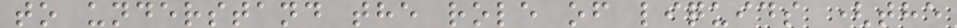to understand the role of liquids (the
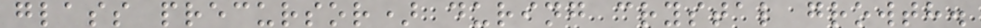glass precursor) during crystal growth.
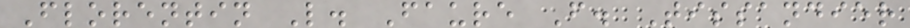Florentin L. Faure F. Tissandier
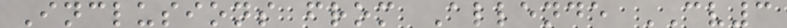Inclusions from Allende CV3
